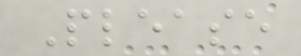Please
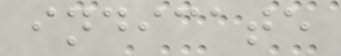indicate
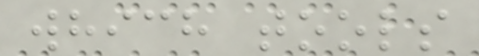which tools
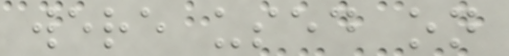were used on
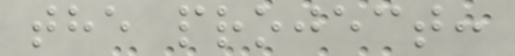the project:
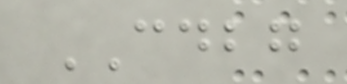CDBG
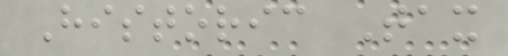Historic Tax
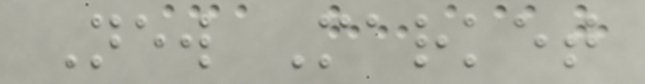New Market
